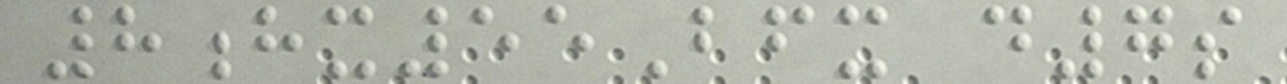8hx55Bfx d7s
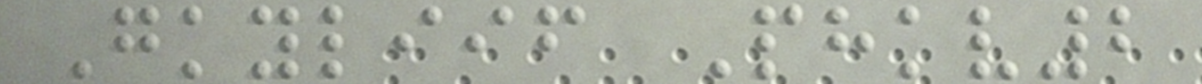Gkyliif Phkv2
